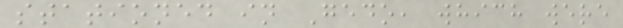stationed in Gedo, which were
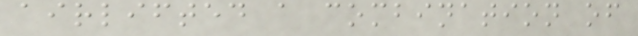airlifted a combination of
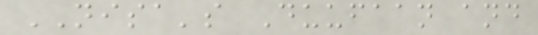NISA's Duufaan and
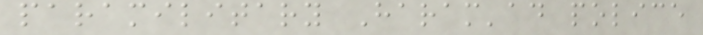paramilitary Haram'ad police
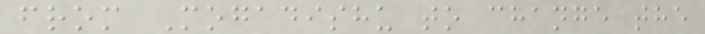from Mogadishu to change the
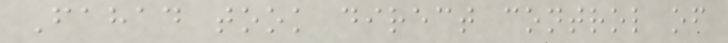Fahad took direct control of
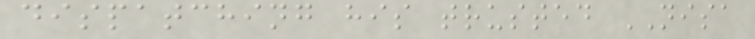dispatching his trusted NISA
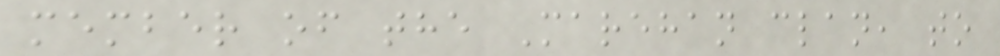member of the Marehan clan, to
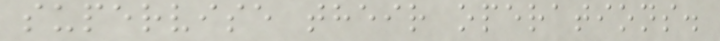supervise their operations.
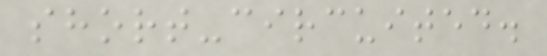short-circuited.
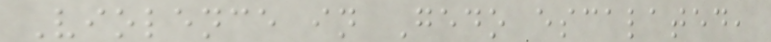Violence in Gedo escalated,
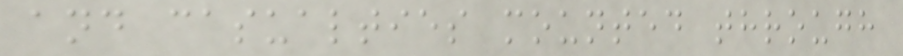and casualties mounted through
